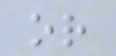or
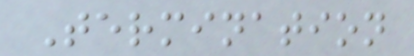Termination
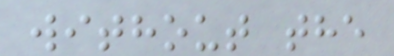without the
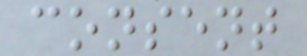consent
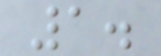1.
